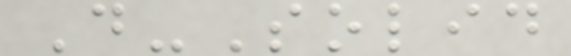D-Solid
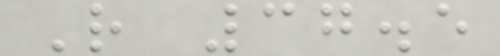R 37.5
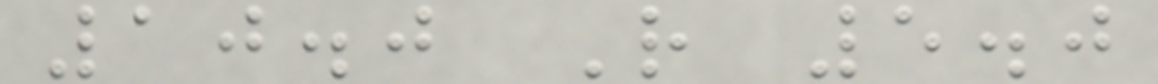10.0 R 5.0
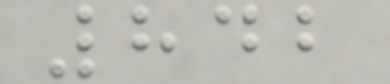842
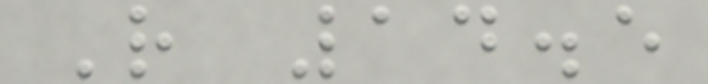R 14.5
